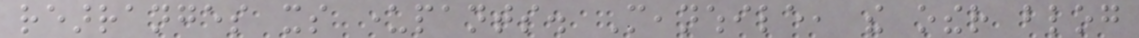rearranges its underpants. Meanwhile, the other blog
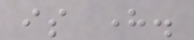is here.
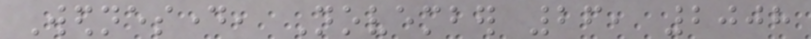Wednesday, November 26, 2008
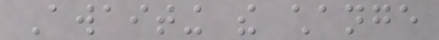Awaiting the change
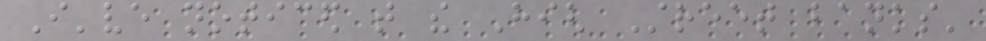I've noticed that the High Street banks'
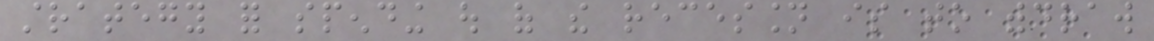strategy for spending out of the recession is to withdraw
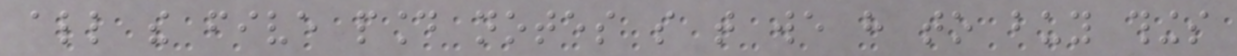all the five pound notes so that we have to buy things
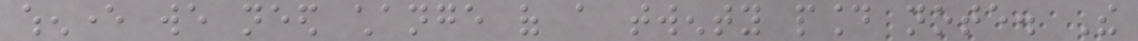whenever we need change of a twenty pound note. The
